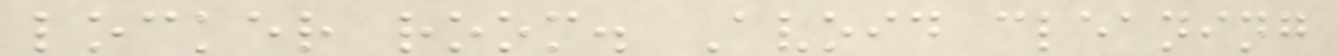locker room. Avoid cleaning
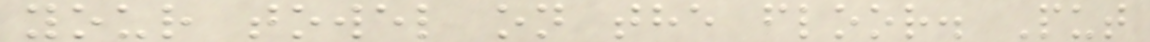your towel on the floor. Put
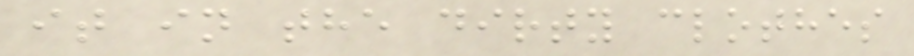it in the dirty clothes
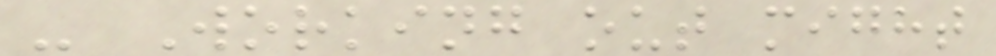- Working out might
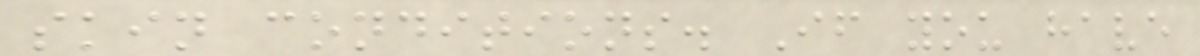skin conditions. If you have
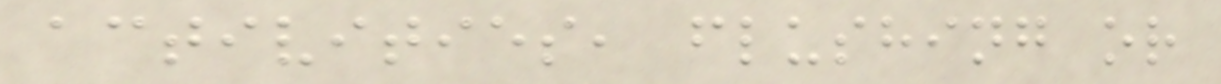activities, flushing or
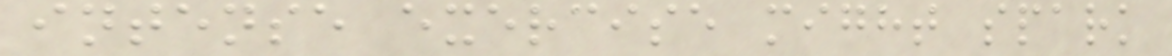intense exercise might spark
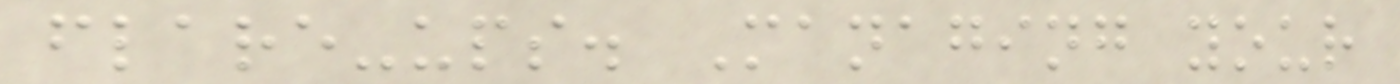flare-ups. Managing your
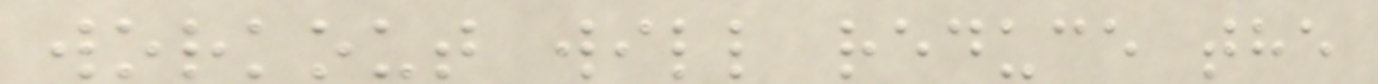workout will reduce the
